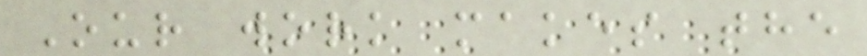Our work makes the
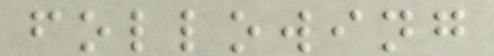following
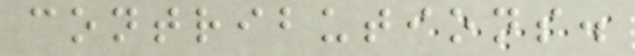contributions.
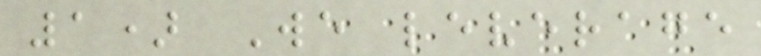1) We leverage
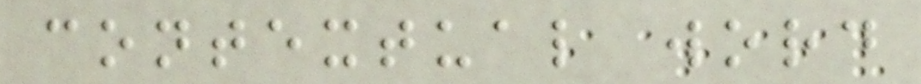contextual word
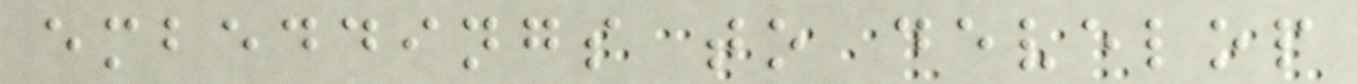embeddings to develop
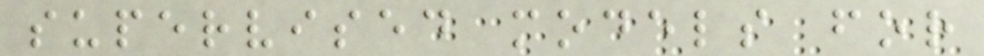supervised models for
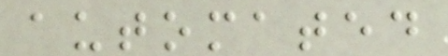automated
